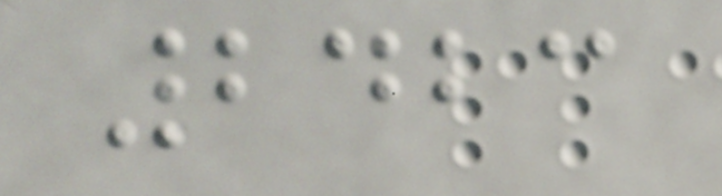2423
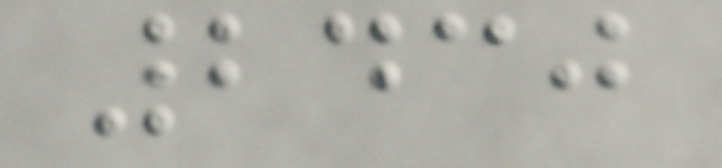2430
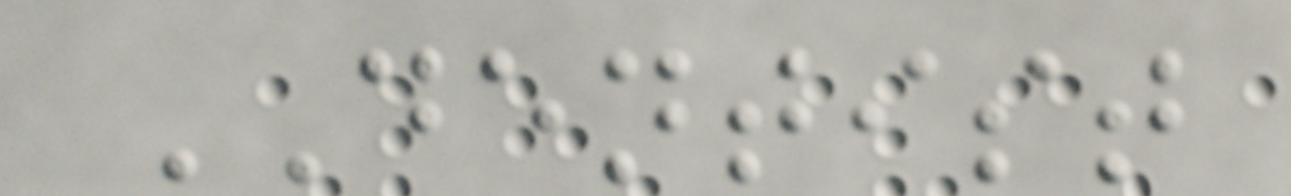DENTIST
